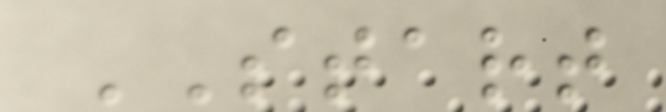START
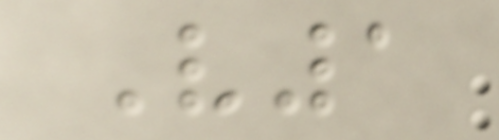V1
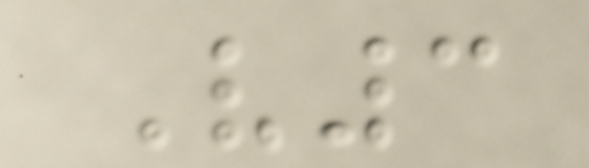V3
